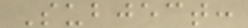Subject:
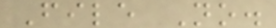File No.
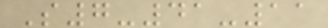S7-41-11
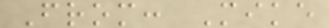From: Mike
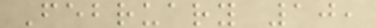February 10,
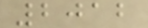2012
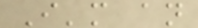I'm an
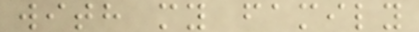with my family
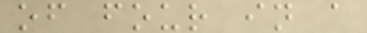of four in a
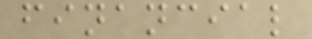financial
